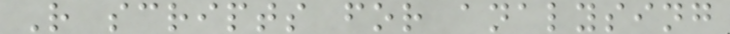R scripts for analysing
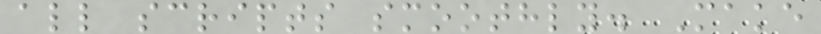all scripts smoothly. Make
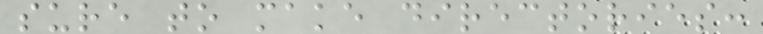sure to make directories:
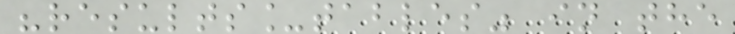"results_tables" in the
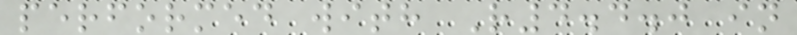performed with R4.4.0 in
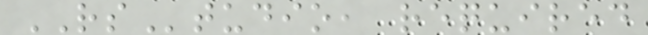RStudio, required
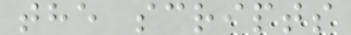the scripts
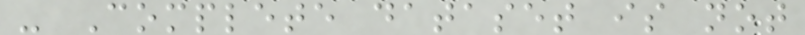- Complete dataset is not
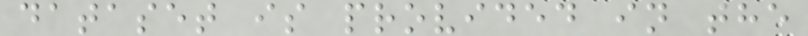dataset is provided in the
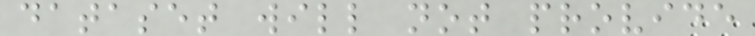dataset will not provide
